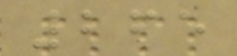265
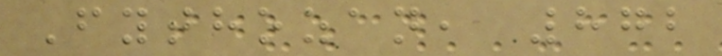Fythozan, 872
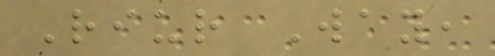Riur Way,
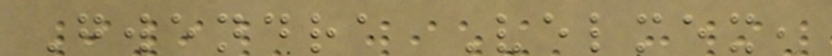Gwendra Velmex,
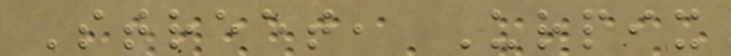Street, Urpix
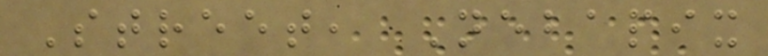Street, Nebapix
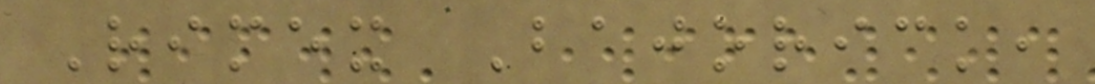Rimex Bajorick,
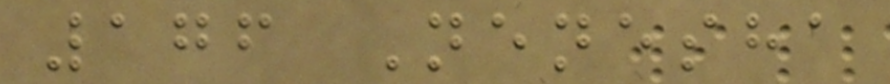176 Nenesha
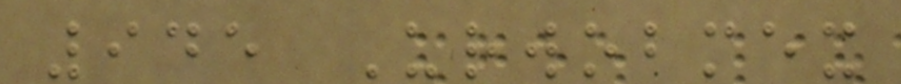945 Urwobmex
